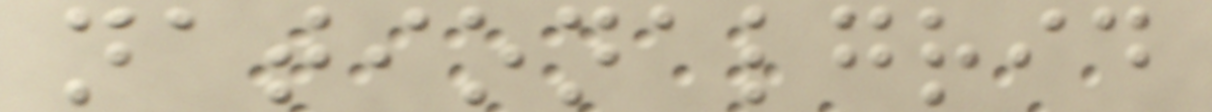nationalgrid
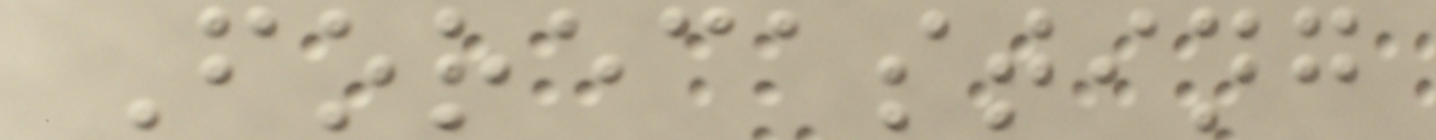Forecasting
